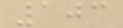103
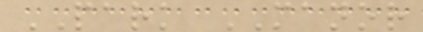PARK MANOR
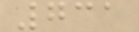731
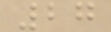27
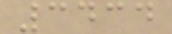3434
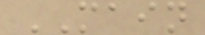MAIN
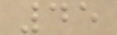45
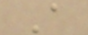A
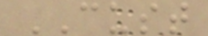CUST
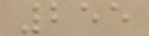255
